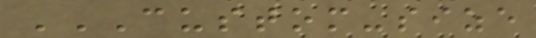CUSTOM-SIZE
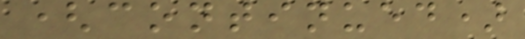(continued)
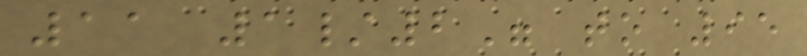11 1/2" to 95
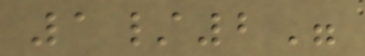1/2"
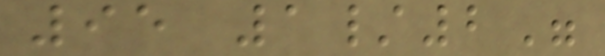95 1/2"
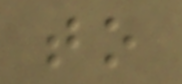to
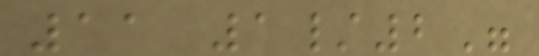11 1/2"
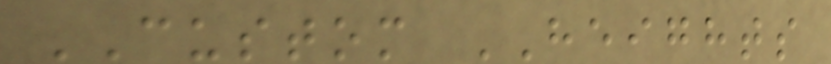CUSTOM HEIGHTS
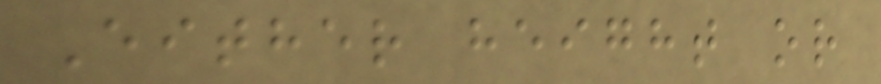Either height or
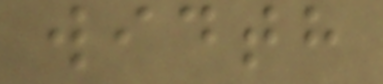width
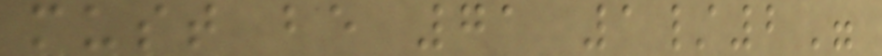must be 71 1/2"
